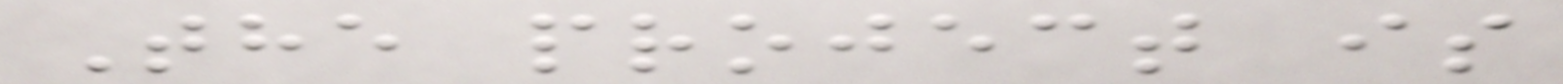The project is
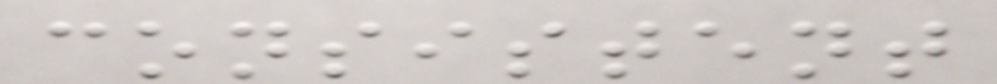consistent
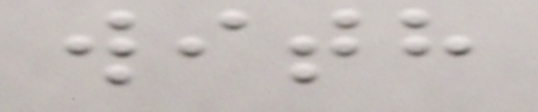with
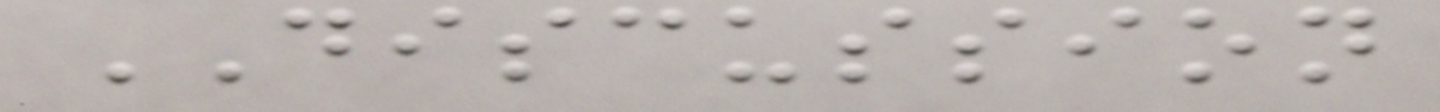DISCUSSION
